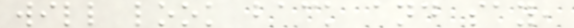will look back and say,
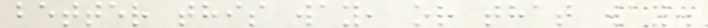better this way, or that way.
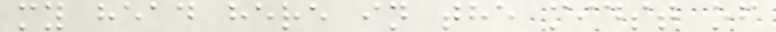my head here in the midst of
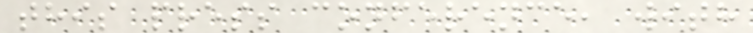this press conference, with
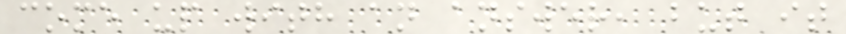come up with an answer, but it
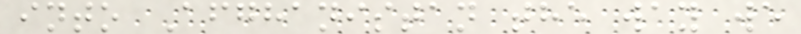into Afghanistan the way we
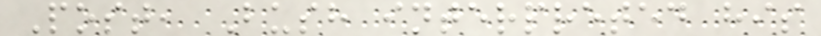Post, Bush interpreted his
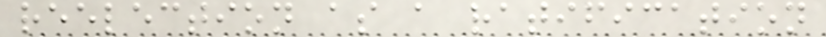reelection as a ratification
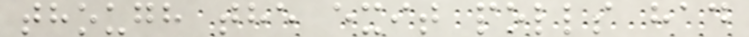though the exit polls had
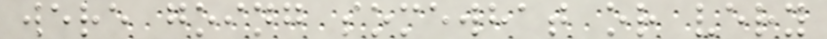were going somewhat or very
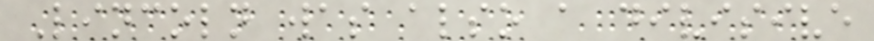Lincoln was also a divisive
